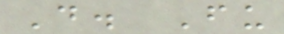D. Fu
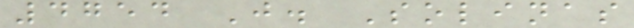4754 J. Solinas
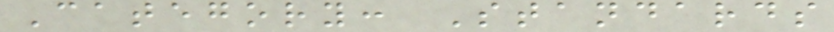Category: Standards
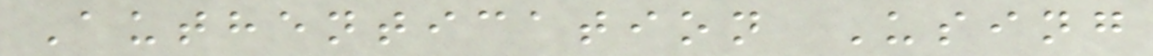Authentication Using
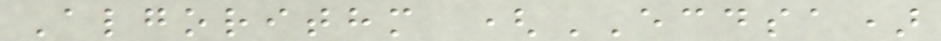Algorithm (ECDSA)
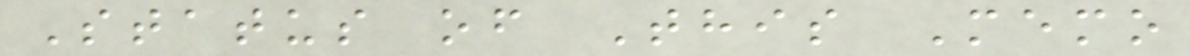Status of This Memo
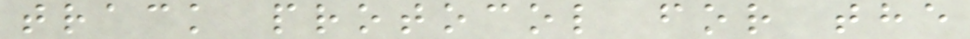track protocol for the
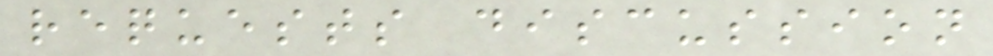requests discussion
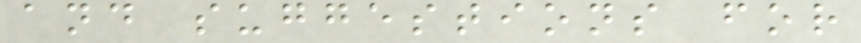and suggestions for
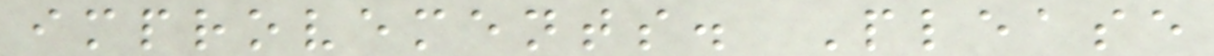improvements. Please
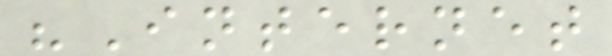"Internet
